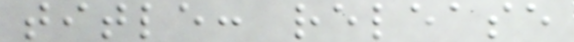title: release
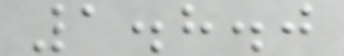1.8.0
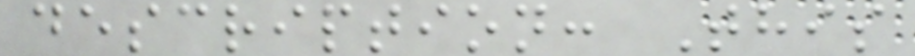description: This
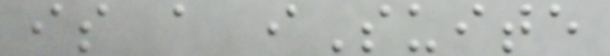is a iSuite
